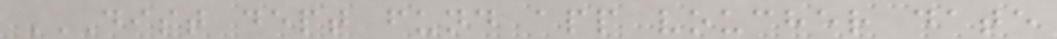DIST DEPT FUND APP VOUCHER DATE
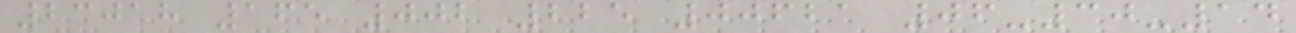23018 165 002 225 00621 06-30-14
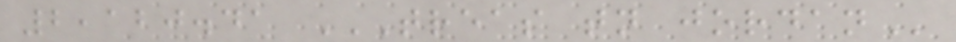2,120.41 TREAS TN JORDAN
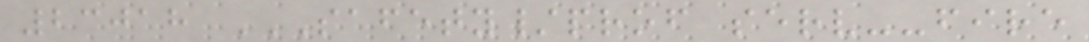23018 SAFETY/PROF SERV--FIRE
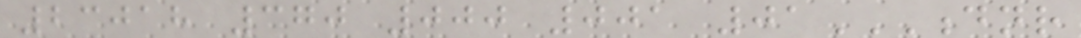23018 370 000 001 01DNR
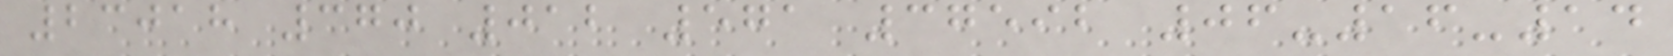23018 370 012 571 37592 06-16-14
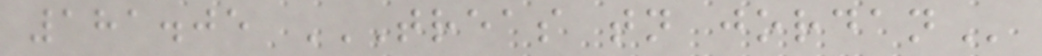181.05 TREAS TN JORDAN
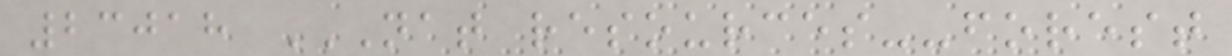23018 NAT RESOURCES--FOREST
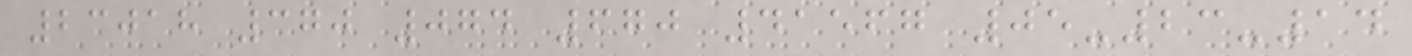23018 370 074 670 41567 05-23-14
